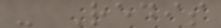- Redis
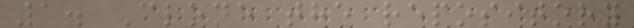1. Clone the repository
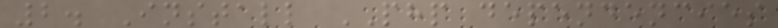2. Install PHP dependencies
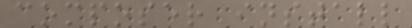composer install
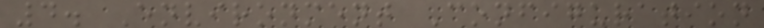4. Environment Configuration
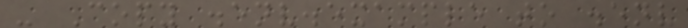- Copy .env.example to .env
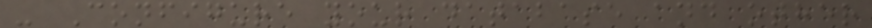- Configure your database and other
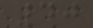40
